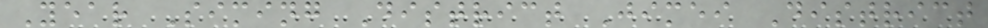Year Siming District Jimei District
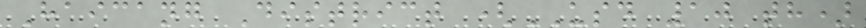Haicang District (USD 10 th)
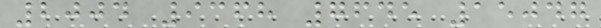2004 9368 7645 15047
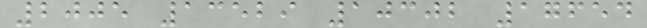2005 13529 10302 17654
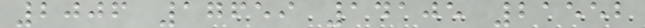2006 17659 14105 21552
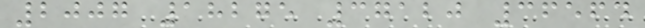2007 18275 37120 36564
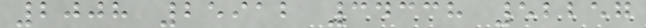2008 25912 34338 52257
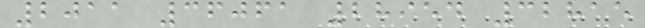2011 36061 28954 32815
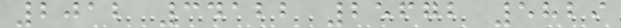2012 34122 25672 5829
